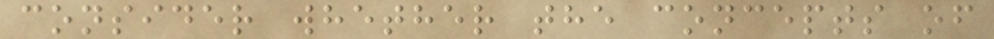consider whether the concepts of
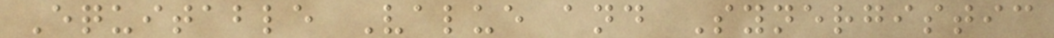Equitable Value and Synergistic
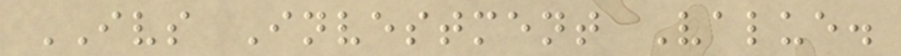IVS Investment Value.
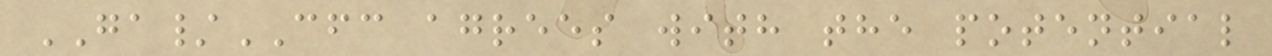GA/CFC agrees with the potential
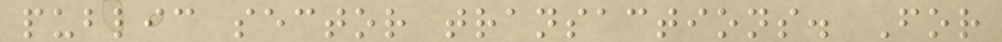public sector transactions. For
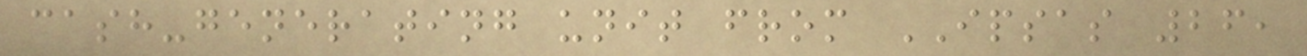cash-generating unit from IPSAS 26,
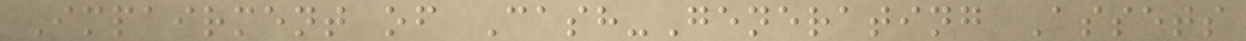Impairment of Cash-Generating Assets
